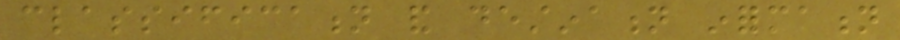classification and destination information
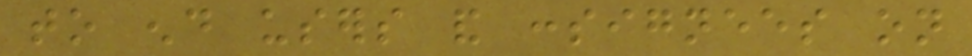to end users and consignees on
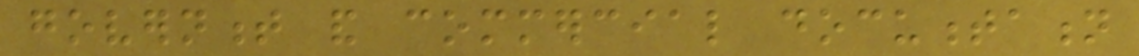government and commercial documentation
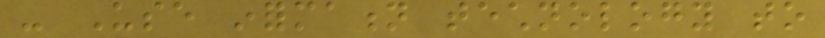- Use information technology to
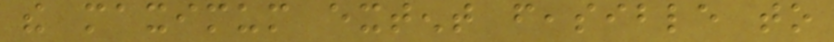the maximum extent feasible to
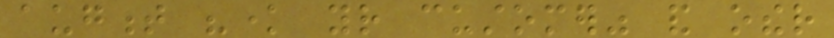augment "know your customer" and other
